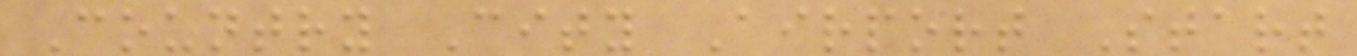Country City Airport Start
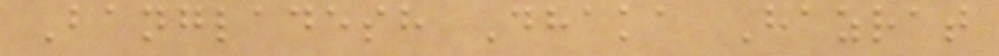Bangladesh Dhaka Hazrat
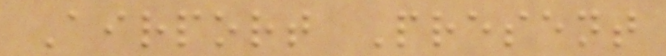Airport Present
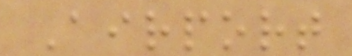Airport
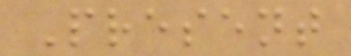Present
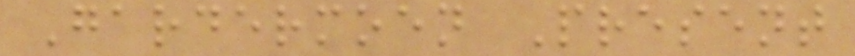Gardermoen Present
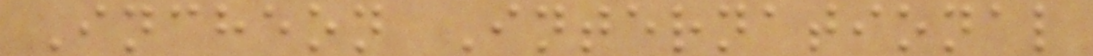Incheon International
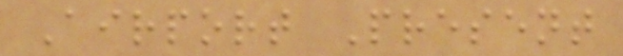Airport Present
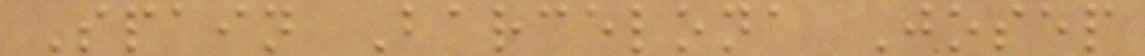Spain Barcelona Josep
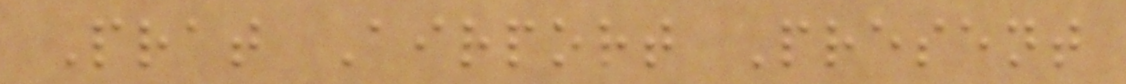Prat Airport Present
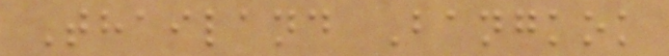Thailand Bangkok
